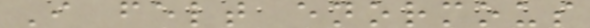I felt enormous
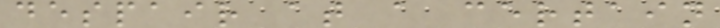despair at a certain
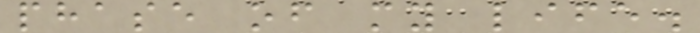phase of my life.
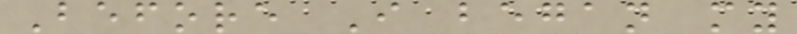Before I began my
